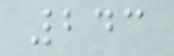243
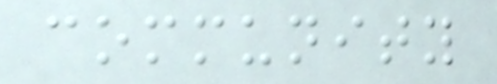community
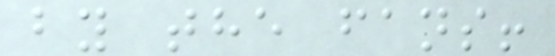by the fans!
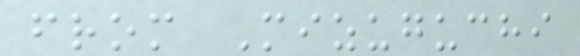from Mizuguchi
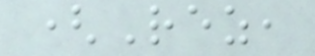(Rez,
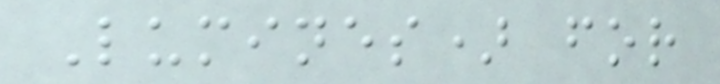Lumines) for
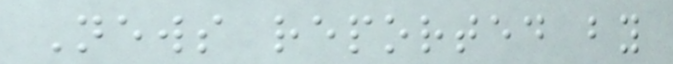News reported by
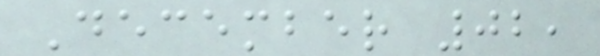December 02,
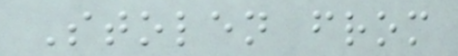Stolen from
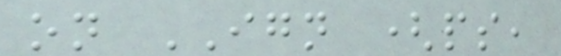on IGN (ps,
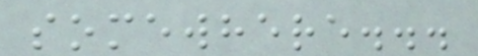somewhere...
